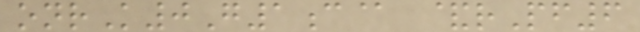onrK0G1c@ &rPf6
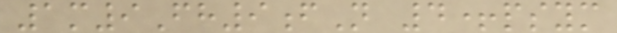1m9Fh9fN 4+psym
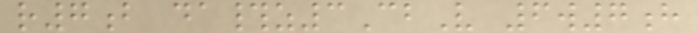r7b da#z3CbV 6w7h
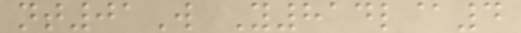nt01W Y814l@4
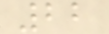22
